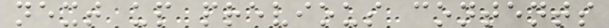next up previous contents
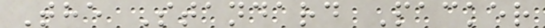The Standard Packer
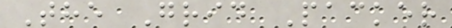The Grid Packer
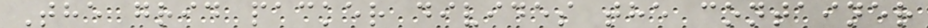The grid packer divides the container
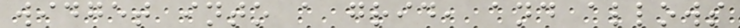widget into a grid, and allows
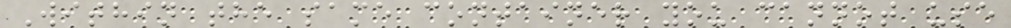Within the same container you cannot use
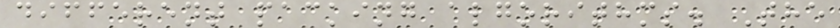different packing algorithms. The
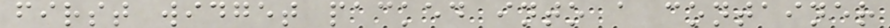first widget packed into a container
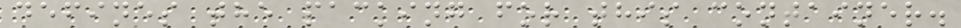defines the packing for this container.
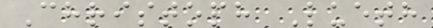Christoph Lueth
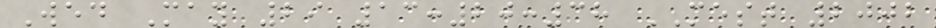Wed May 29 13:20:38 MEST 2002
